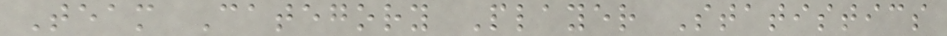Team Category Player Statistics
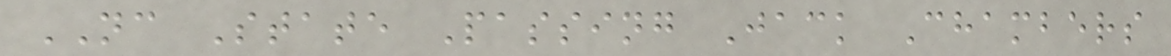NC State Passing Jack Chambers
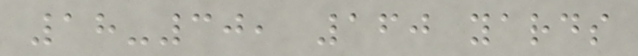18-30, 160 yards
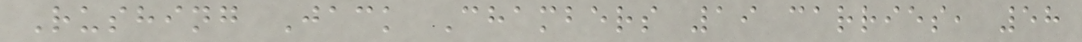Rushing Jack Chambers 19 carries, 58
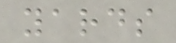yards
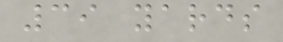39 yards
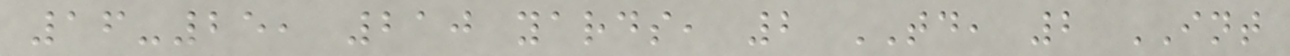16-25, 210 yards, 2 TD, 2 INT
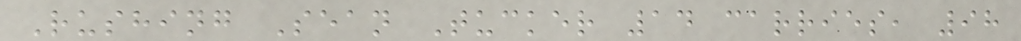Rushing Sean Tucker 14 carries, 98
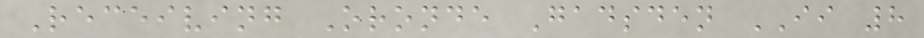Receiving Oronde Gadsden II 8
